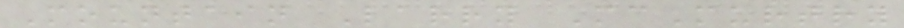Mountain Larry McMurtry
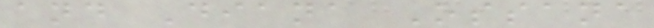and Diana Ossana
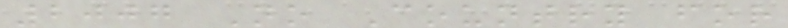2007 No Country for
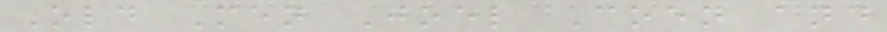Old Men Joel Coen and
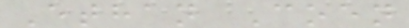Ethan Coen
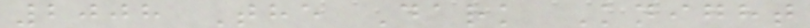2008 The Dark Knight
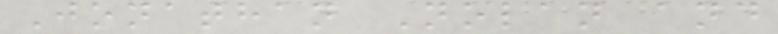Jonathan Nolan and
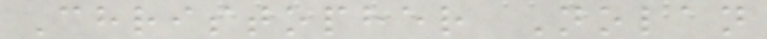Christopher Nolan
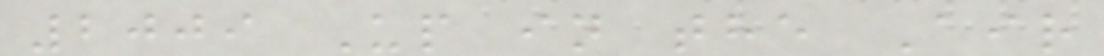2009 Up in the Air
